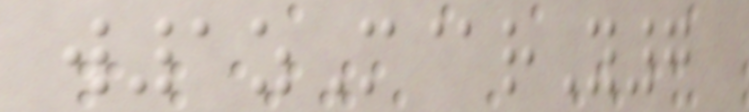w1zM@rY7
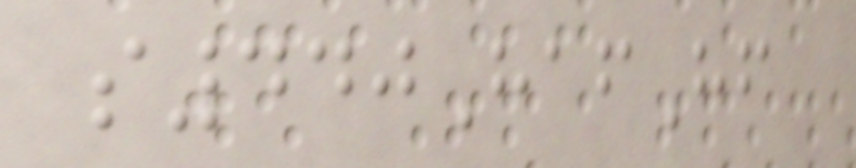s440HafHf
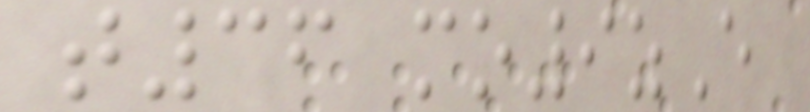t36 mo9zE
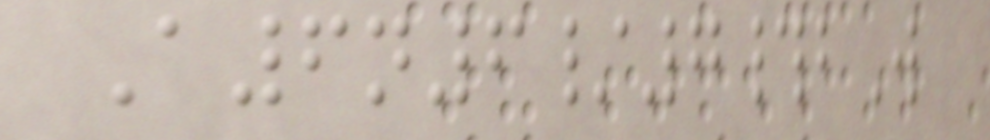A6n6/7#bW
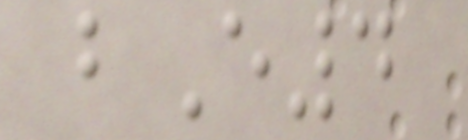bE4
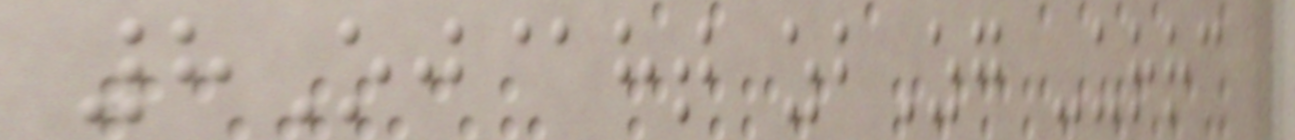8Oj@ht zbZg -urrc
